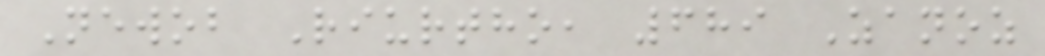Newob Riurtho, 689 Zanoz
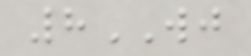8WJ
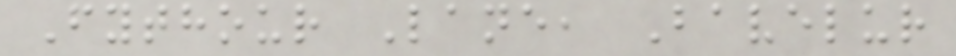Fythour Lane, Bavelur
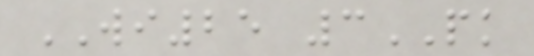WI25 3PK
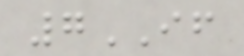7IF
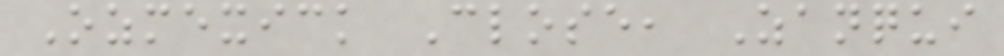Ozmexick Close, Zanqui
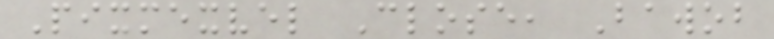Pixmexvel Close, Bawob
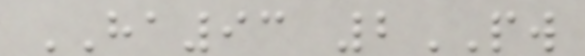HA93 2PW
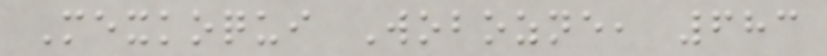Mexkoqui Wobozne, 683
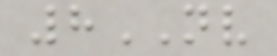8NV
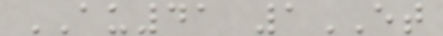AU41 1ET
